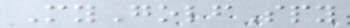MyGolfSpy
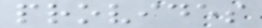provides
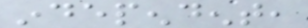independent,
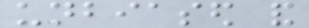unbiased and
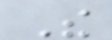The
